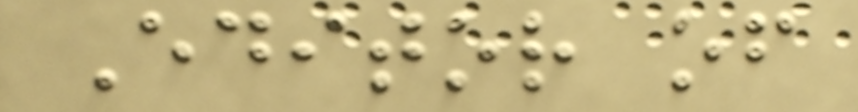Editor of
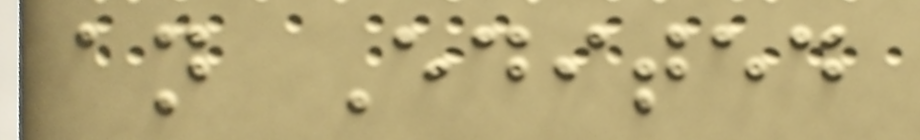an Edited
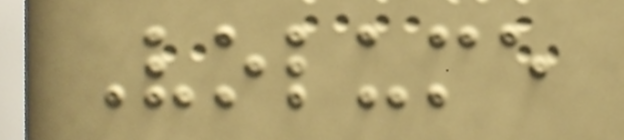Volume
